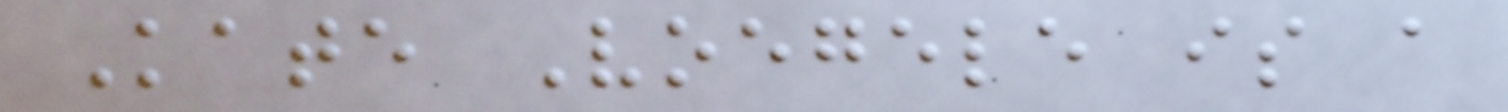Kate Voegele is a
